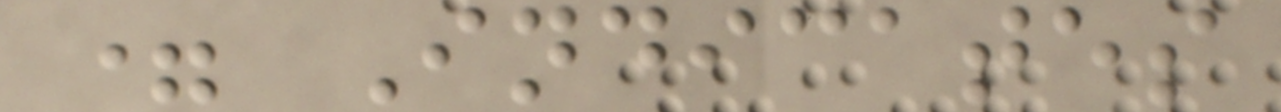= Indicates
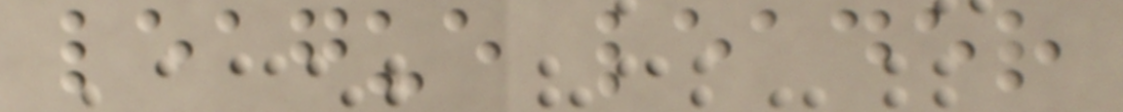league leader
